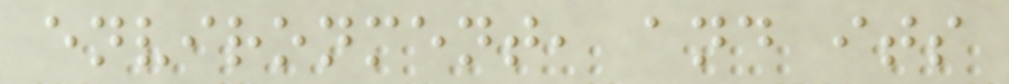environment, and its
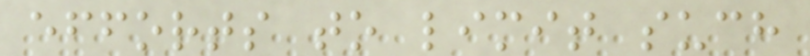efforts to limit such
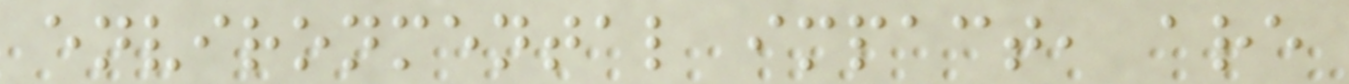environmental impact, are
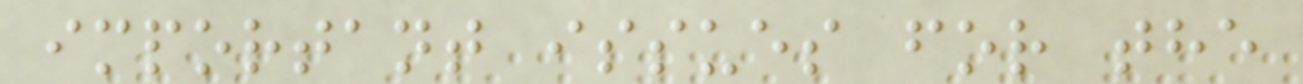important issues for the
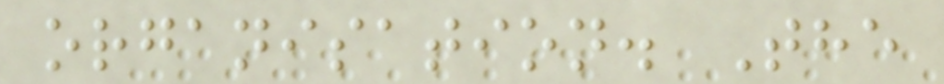organisation. The
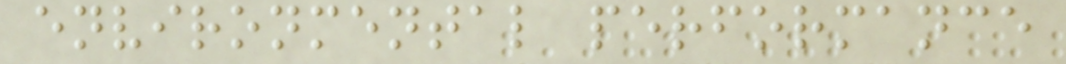environmental performance
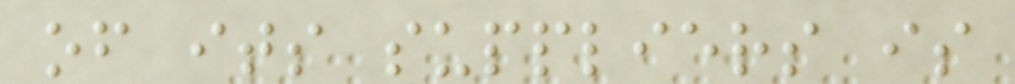of its suppliers is
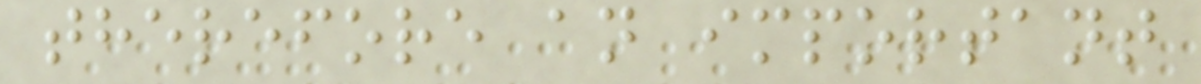therefore an important
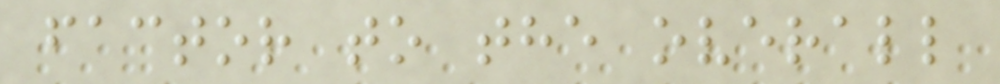factor to the overall
